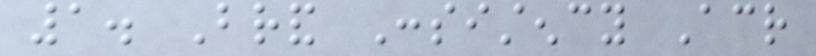1. Brand Consistency Across
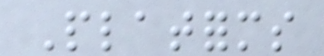Platforms
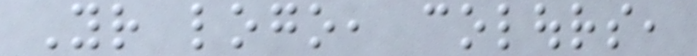Your logo, colours,
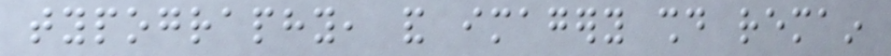typography, and imagery should remain
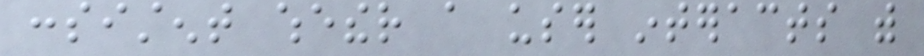consistent whether a user interacts with
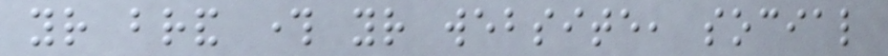your brand through your website, social
